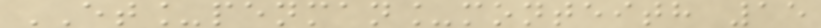ET_penman_monteith 15
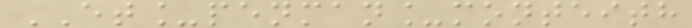ET_penman_monteith
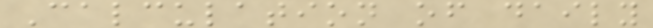Calculation of daily
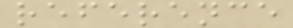reference
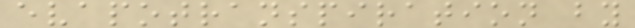evapotranspiration by
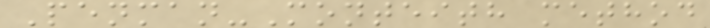Penman-Monteith method
